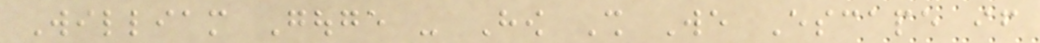William Gouge - How Shall We Escape if
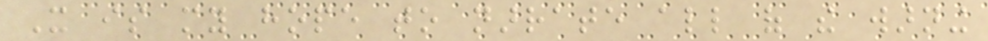It is my hope to narrate all of the warning
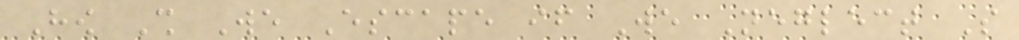How Shall We Escape if We Neglect So
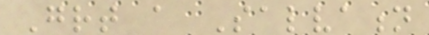Great a Salvation
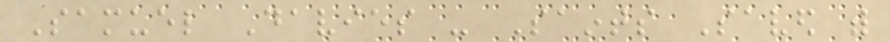Samuel Davies - Saints Saved with
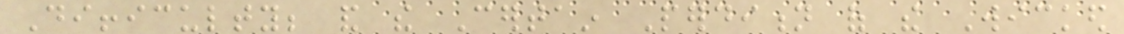Difficulty; and the Certain Perdition of the Wicked
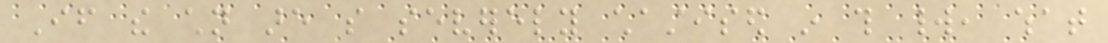If the children are so severely chastised in this world, what
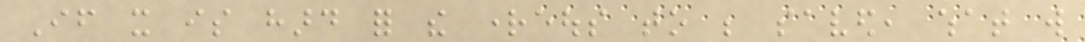If it is hard for the righteous to be saved, what will
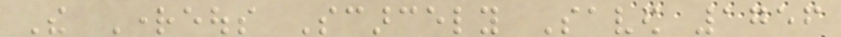The Righteous Scarcely Saved 1756
